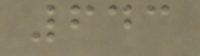643
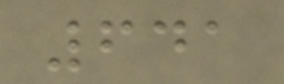641
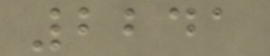2241
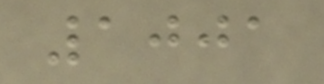1001
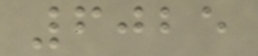6025
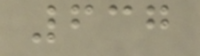637
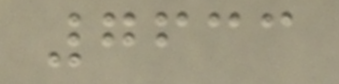7633
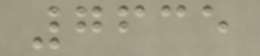7635
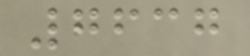7637
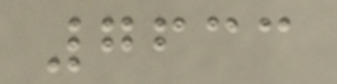7633
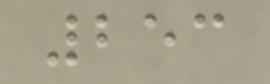253
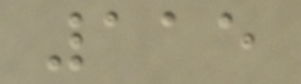115
